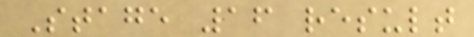Stage 16 result
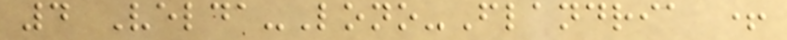4 Velda-Lono-Flandria +
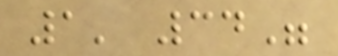1' 34"
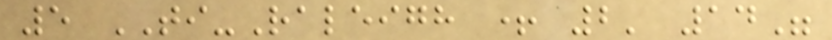5 TI-Raleigh + 2' 14"
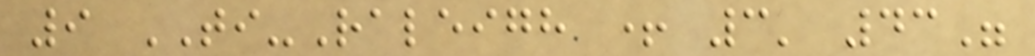9 TI-Raleigh + 3' 43"
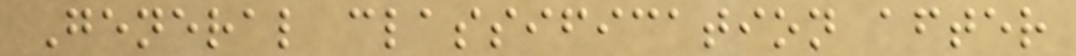General classification after
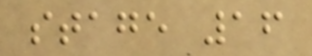stage 16
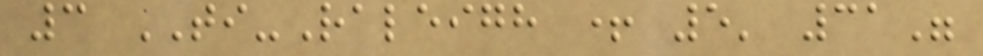3 TI-Raleigh + 5' 31"
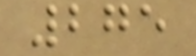275
